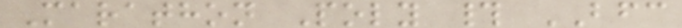Marathon Poly # BFC
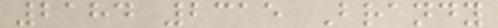2184 2315 Brandy
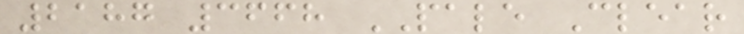2187 3668 PALE Clear
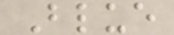Blue
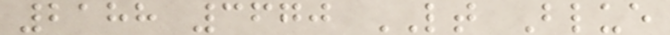2188 3670 LT Blue
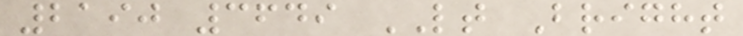2190 3649 LT Bright
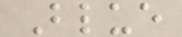Blue
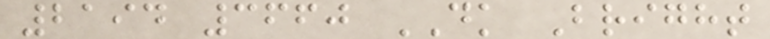2194 3660 DK Bright
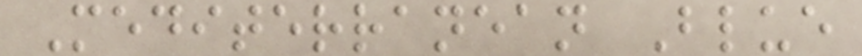Mediterranean Blue
